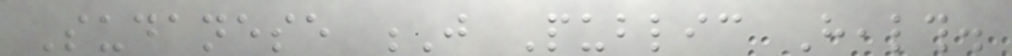Sudanese J Public Health.
